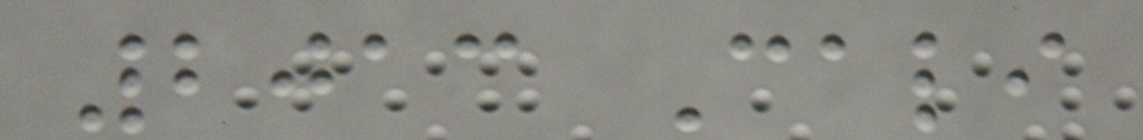2013 Cali
